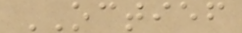OCTIEF
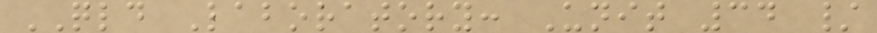QLD Laboratory: Unit 34 /
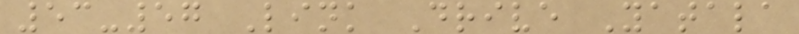53-57 Link Drive Yatala
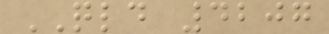QLD 4207
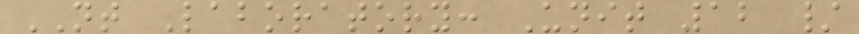NT Laboratory: Unit 12 /
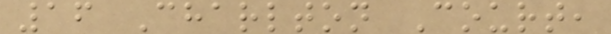16 Charlton Court,
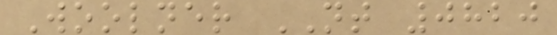Woolner NT 0820
